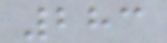283
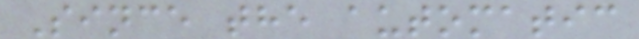Since the automatic
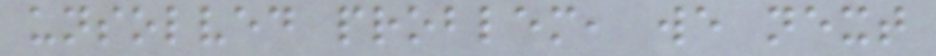unsolved problem, we next
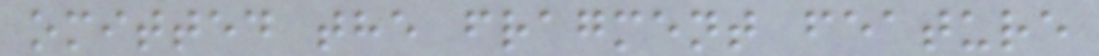omitted the fragment feature
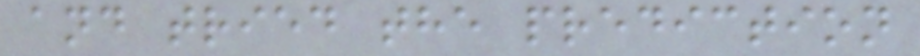and tried the prediction
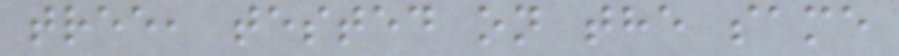tree, tested on the same
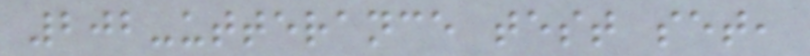202-utterance test set,
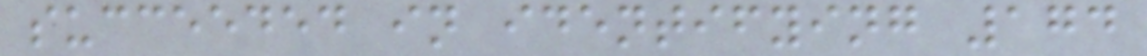succeeded in identifying 174
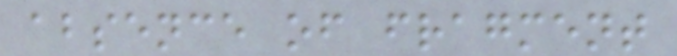absence of fragment
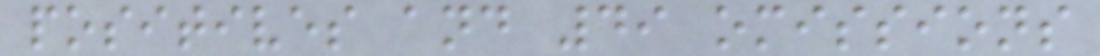positives and 49 omissions
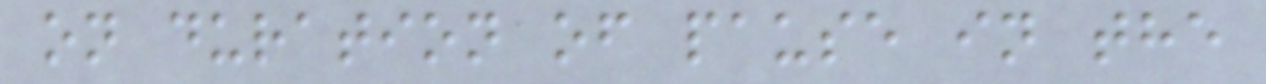on duration of pause in the
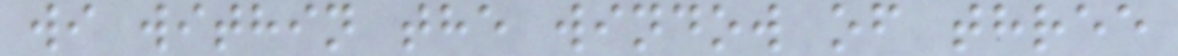wi within the window of three
